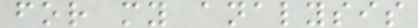for my analysis
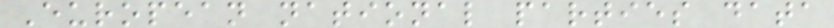European national parties data
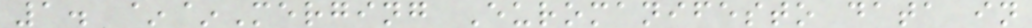1. ~~Merging Euromanifesto data in
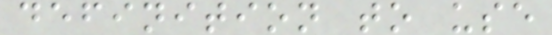definition to use
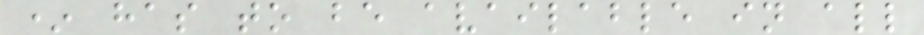* has to be available in all
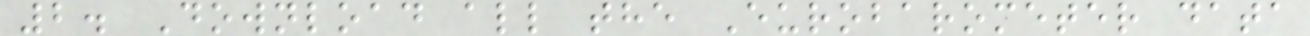2. Download all the Eurobarometer data
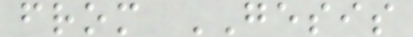from GESIS
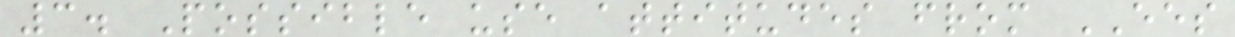3. Possible use attitudes from EES
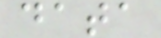data
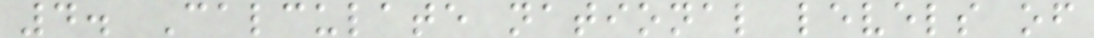4. Calculate national levels of
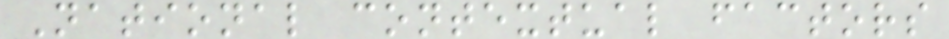National contextual factors
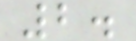2.
